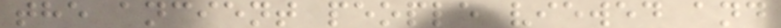the ancient people viewed and
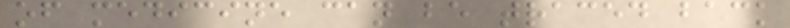of medicine can be traced back
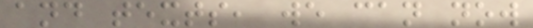and texts, we can now
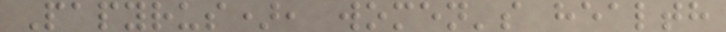Papyrus), women's health
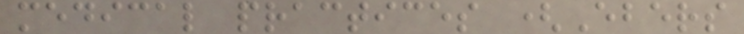medical practices (Ebers
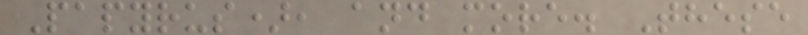Papyrus), and more. These
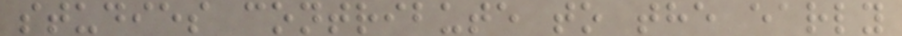studies contribute to the early
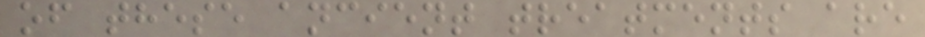of these ancient treatments are
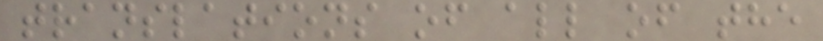translations of all of the
